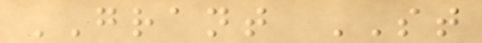GRANT ST
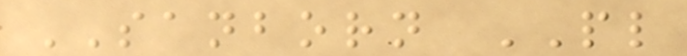SANBORN PL
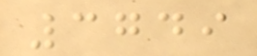3749
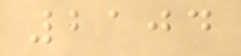2104
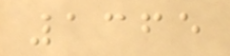1365
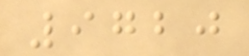9720
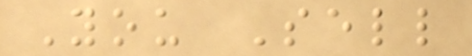You Sell
